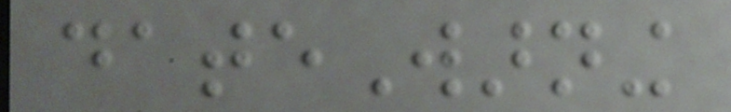dateWarning
